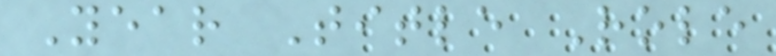Year Title Role
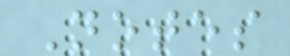Notes
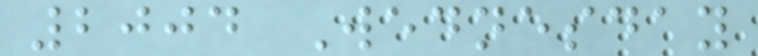2004 Wednesday
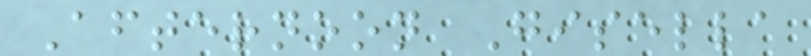Afternoon Gisella
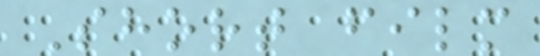Short film
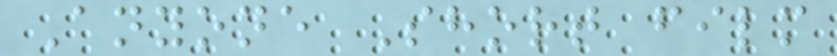Anyone Short film
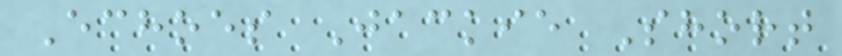Echoes Jackie Short
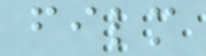film
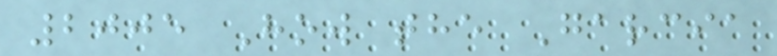2005 How the Garcia
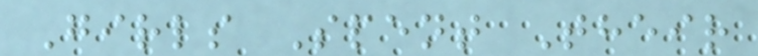Girls Spent Their
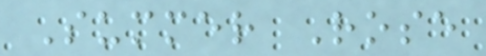Summer Rose
